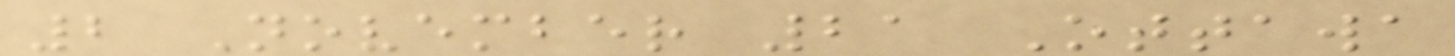2 November 21 Ottawa
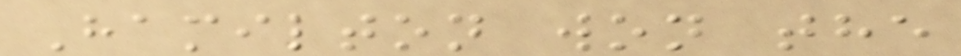Hamilton won the
